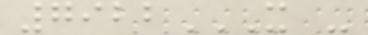7922X -
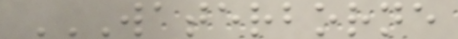WATERBORNE
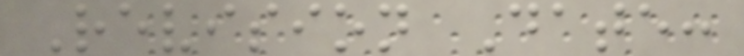Revision Date:
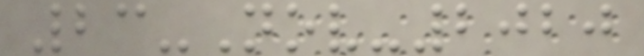23-Nov-2020
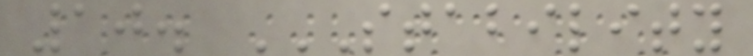10. STABILITY
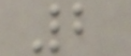2
